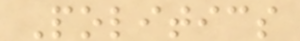Politics
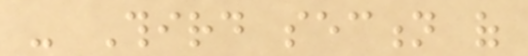- Third section of
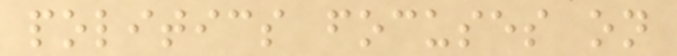politics focuses on
